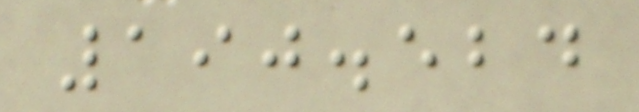190.524
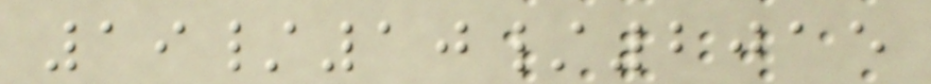19/10/2015
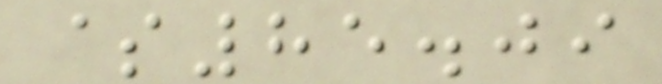$85.09
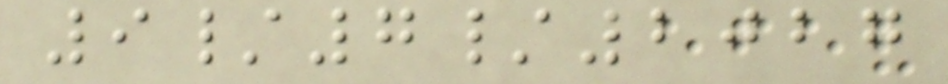9/7/2027
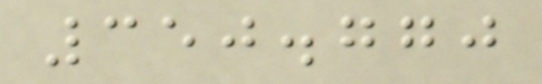350.770
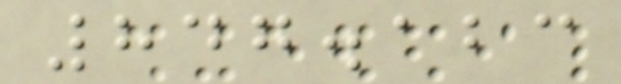847.123
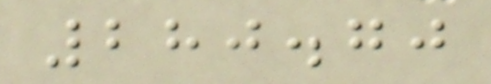280.70
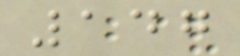147
